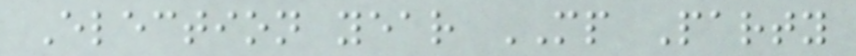Election year MP Party
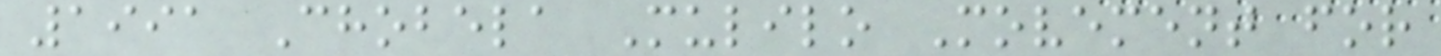1991 Chobela Mulilo Movement for
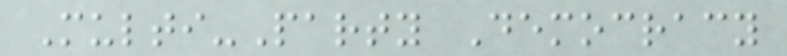Multi-Party Democracy
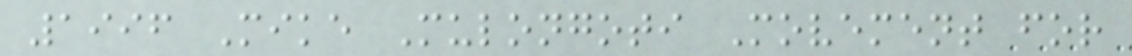1996 Mike Mulongoti Movement for
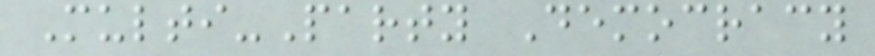Multi-Party Democracy
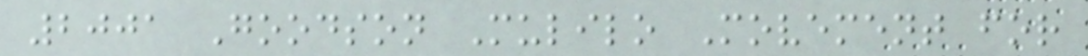2001 Goodson Mulilo Movement for
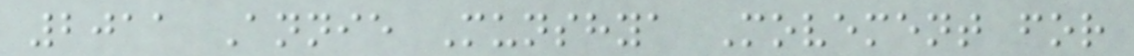2011 Annie Munshya Movement for
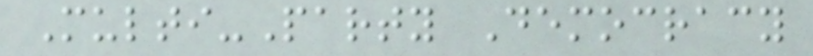Multi-Party Democracy
